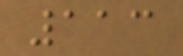113
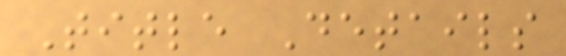Title Details
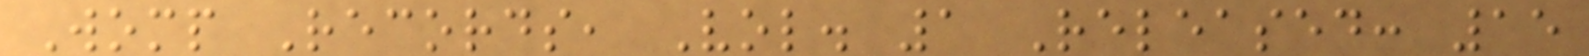Womp Records, Vol. 1 Released: 15
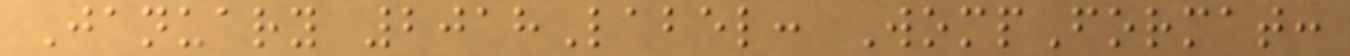January 2018Label: WompFormat:
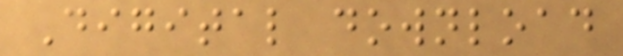Digital download
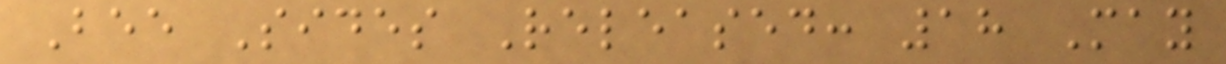Bee Sides Released: 18 May
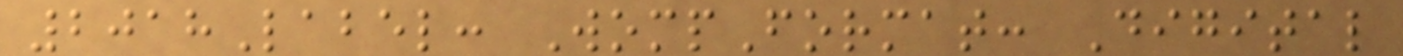2018Label: WompFormat: Digital
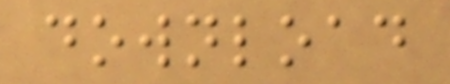download
